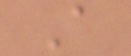A
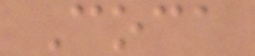Coca
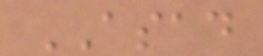ASAD
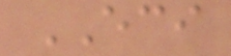ECI
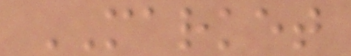MARKET
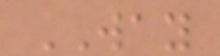WAY
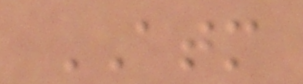ATM
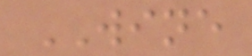WINE
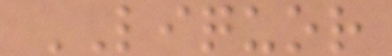LIQUOR
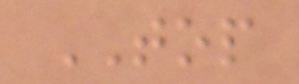TOP
